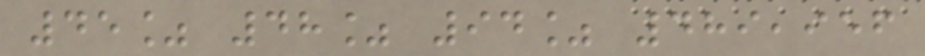45% 48% 94% 489,956
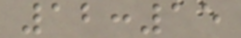12:15
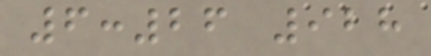6:26 928
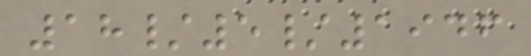18/5/1946
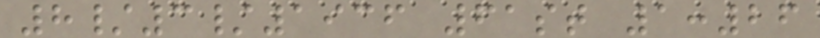8/3/1936 61st 1:26
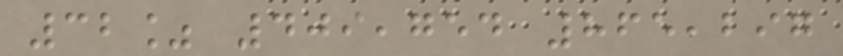32% 409,754 865,297
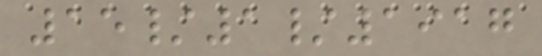15/1/1917
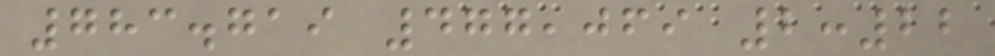783.719 477,069 2:22
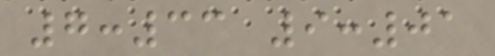7:33 9:01
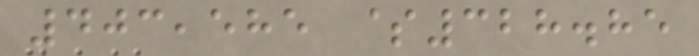403,585 $328.85
